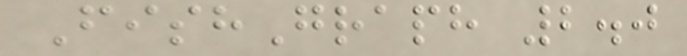FishGraph 2.0
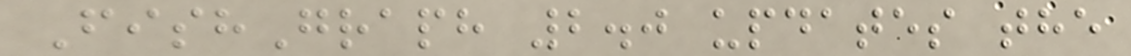FishGraph 2.0 updates the
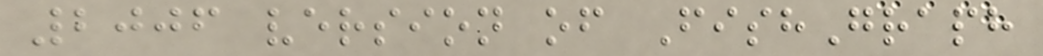2006 version of FishGraph
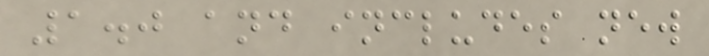1.0 and includes new
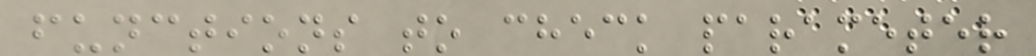functions to check parameter
